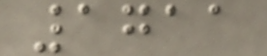1711
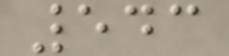543
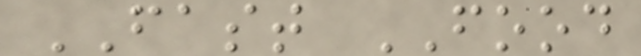FAST FOOD
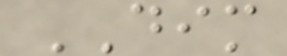DIM
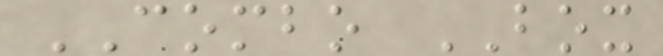COMBO BOX
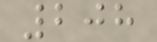208
